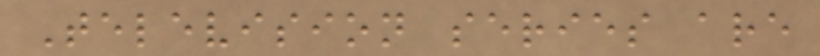Television series are
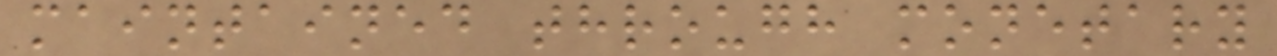maintained through monetary
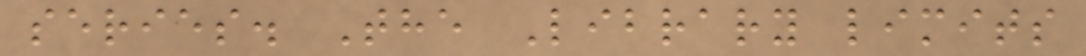series. The Library limits
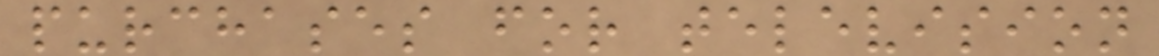purchases for television
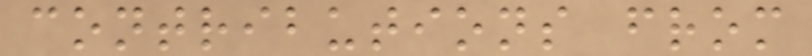contributions from
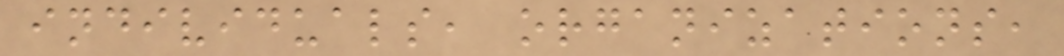individuals, organizations,
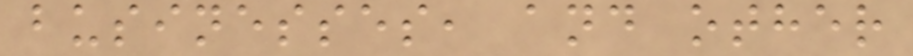businesses, and other
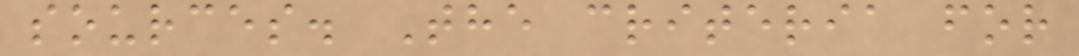sources. The criteria for
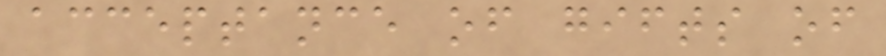acceptance of gifts of
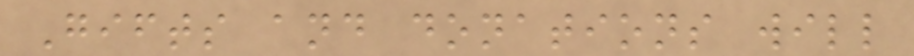Gifts and donations will
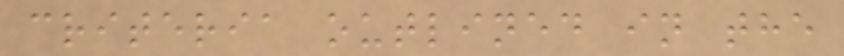criteria outlined in the
